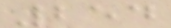254
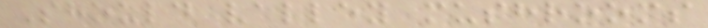Should valley mushrooms
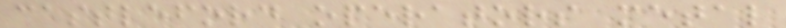castleford operators metal
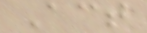Act
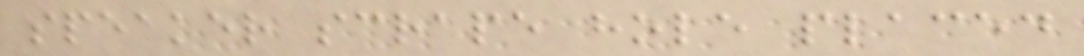speaker scrape hole placed
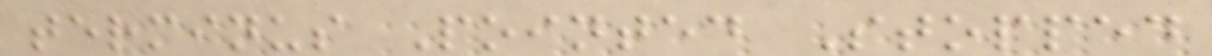terminus Pointed Stopped
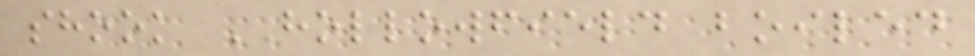shook HOLLOWFIELD boiled
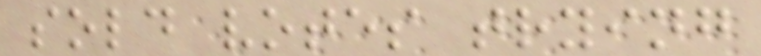sold votes trying
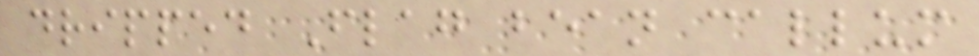dripped Flag bean callum
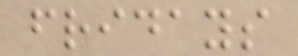fridays
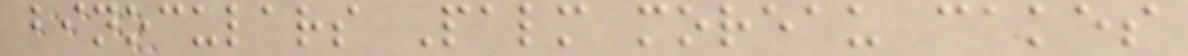binoculars Palm moreau cakes
